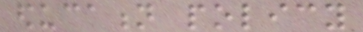education policy
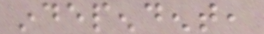independent,
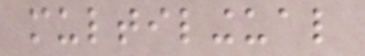multilingual
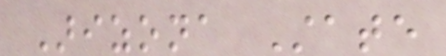Arizona State
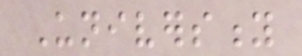University
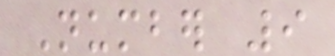Number 9
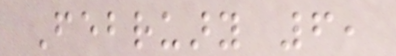February 6,
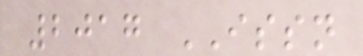2017 ISSN
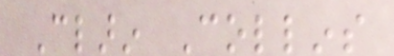Clarin Collins
